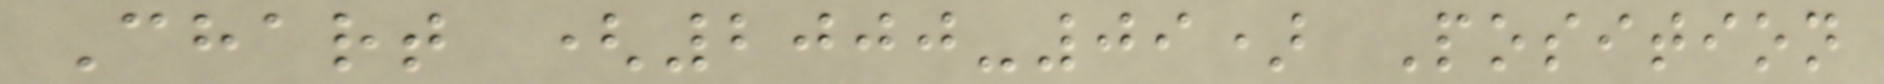Chart (2000-09) Position
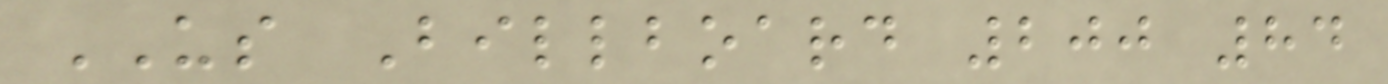US Billboard 200 84
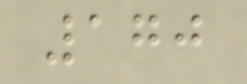170
